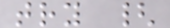try {
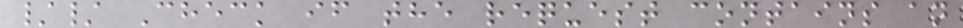// Check if the request contains an
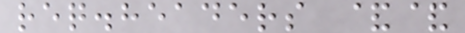req.headers &&
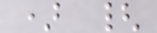) {
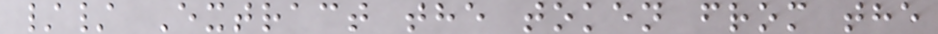// Extract the token from the
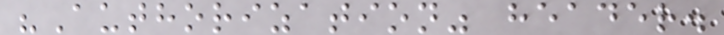"Authorization" header.
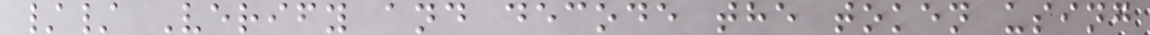// Verify and decode the token using
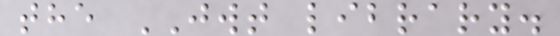the JWT library.
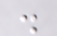.
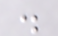.
